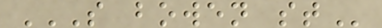S BOWEN ST
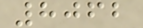8062
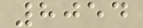8054
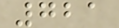721
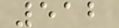512
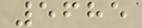5685
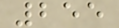255
